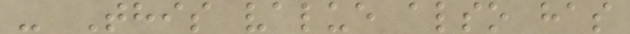- This value also has
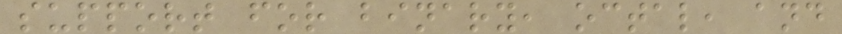support for binary, octal, and
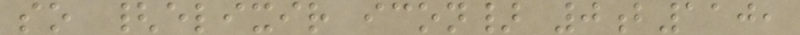so {elixir icon} 0b110,
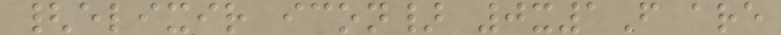{elixir icon} 0x1F are
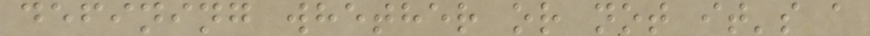defining whether or not it's a
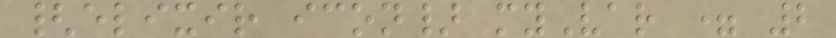{elixir icon} myVar = 2
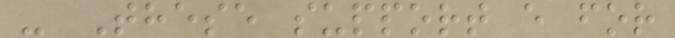- These support e for
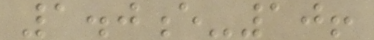1.0e-10!
